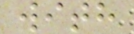with
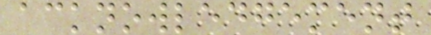acknowledgement
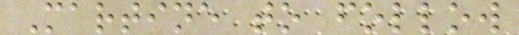Martine to follow
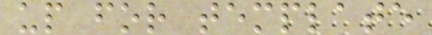up for template
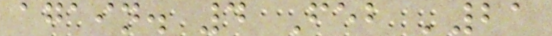again. 4 Feb '21
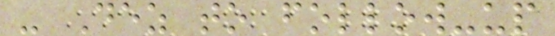- Dez to follow-up
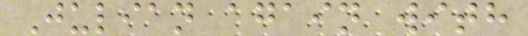Julian again with
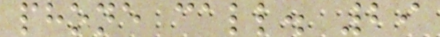phone call. 29
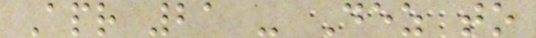Apr 21 - Dez to
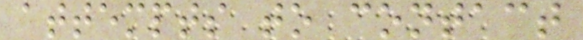attempts to contact
